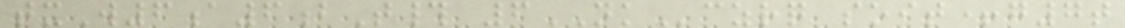txW6a6bT# 6NKczrq soit+g7t
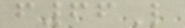f66L
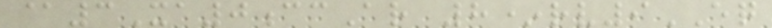@3Xa0ccAr 8*rv9EQ
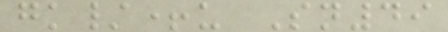gk/+u Sn49
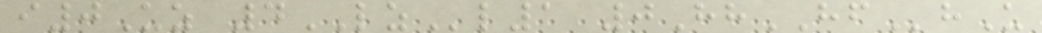i0Uz 4LZl1 0HhHFhU
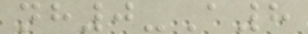nh0-A8
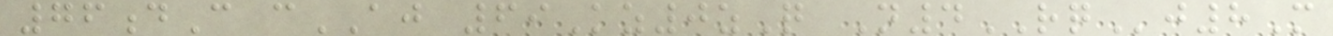76dC cAJ 69Kz0zQ N4RQj8M
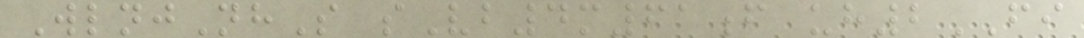WlnjNhS sVb4m61f uh2FI
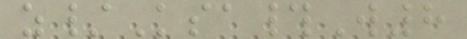z/Ksa#W8
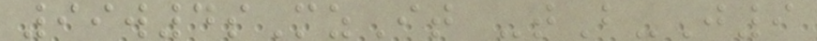99w4sMzIt -tB-J9
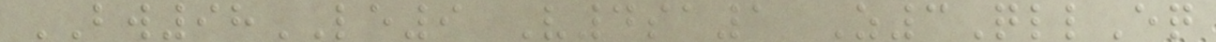BW98LE9 V4sa1 Z3QllEq
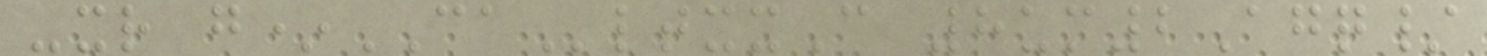-xr g*CAltxxC 8um2Agq/
